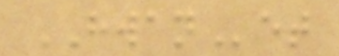HWANet
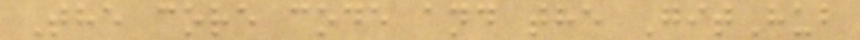The core code and the GitHub
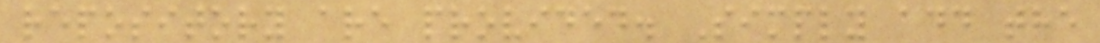repository are provided. Simply add the
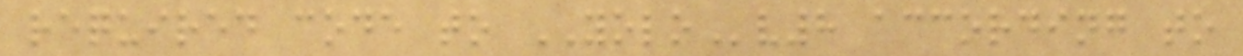required code to YOLOv8 according to
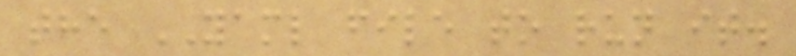the YAML file to run it.
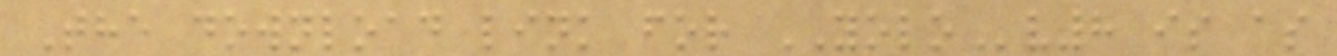The download link for YOLOv8 is as
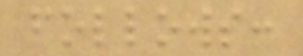follows:
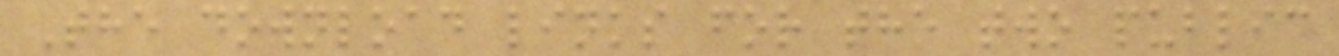The download links for the two public
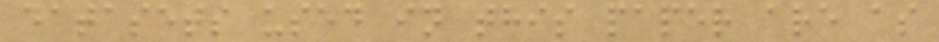datasets used in this paper are as
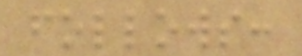follows:
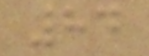84
